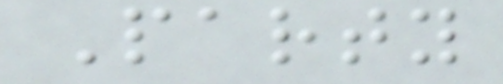Party
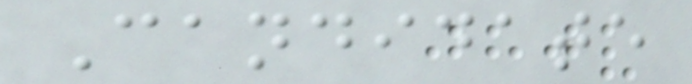Candidate
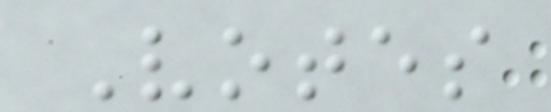Votes
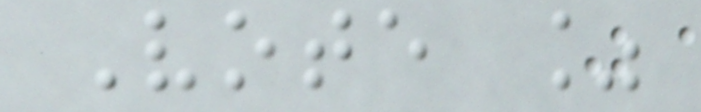Vote %
